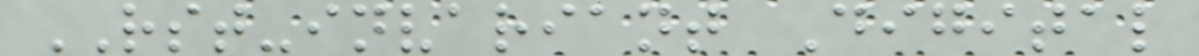RST-invariant Digital
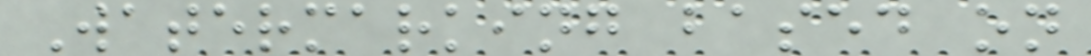Watermarking based on
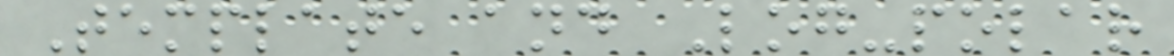Template and Log-polar
